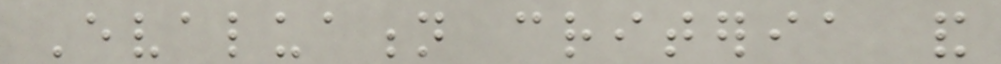Evaluation criteria and
